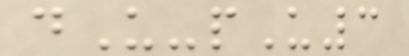dU-pU3
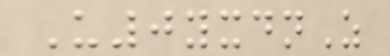U0yxdnZ
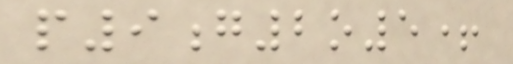p9g2o5+
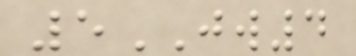5JW4
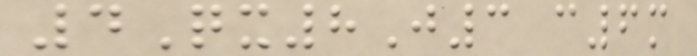4Qx8J3 c6m
